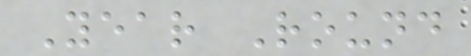Year Round
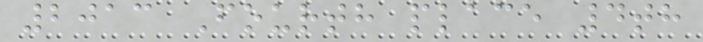2013 Fourth place 4th
